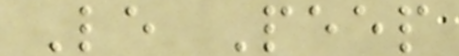Le Peep
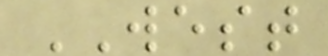WEST
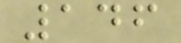146
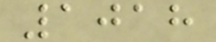1018
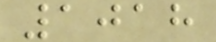1018
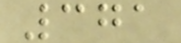371
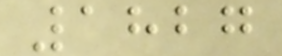1827
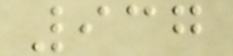937
